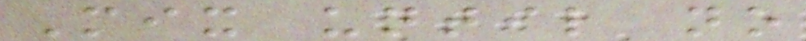Mix until no
